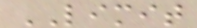LIMIT
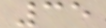35
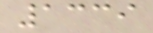1339
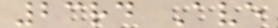23rd Ave
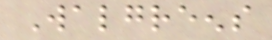Walgreens
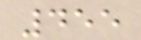455
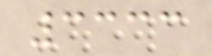3333
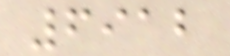6912
